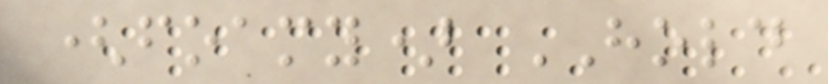(foamy) HOLD
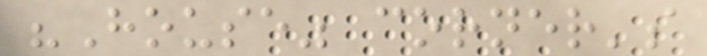"House" corner's
